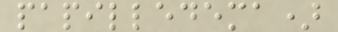papilledema)
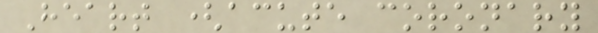Heart (acute coronary
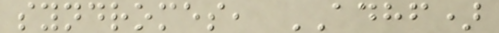syndromes, ADHF)
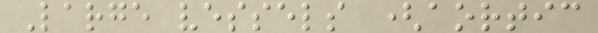Large vessels (aortic
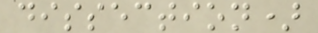dissection)
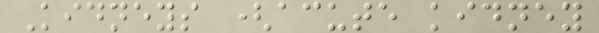Kidneys (acute kidney
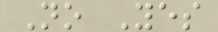No Yes
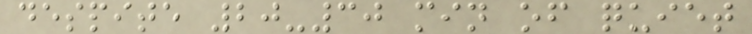despite 20-30 min of quiet
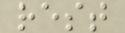rest
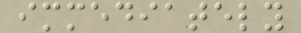immediately
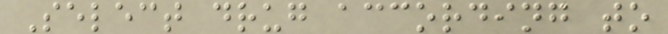Select drug according to
